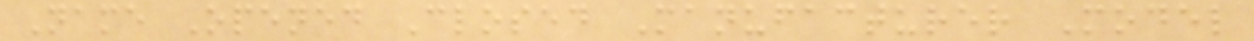Name Opened Closed Manufacturer Model
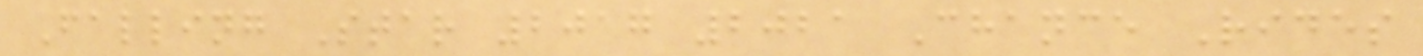Falling Star 2017 2021 Chance Rides
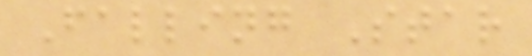Falling Star
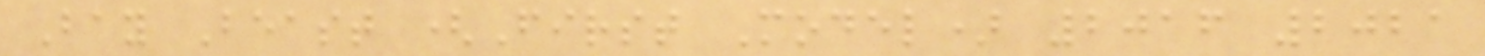Bay Beast (First Model) 2016 2021
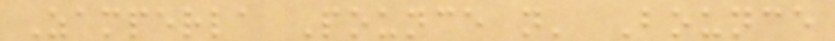Zamperla Pounce n' Bounce
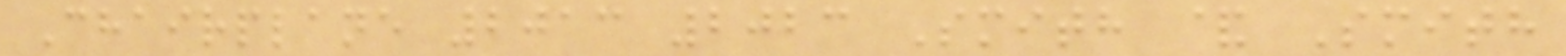Chairplane 2013 2023 Smith & Smith
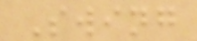Swing
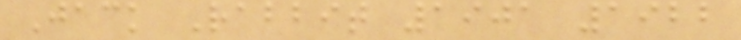Jack Rabbit 1901 1922
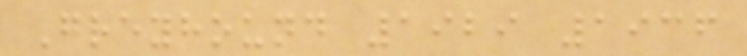Greyhound 1929 1936
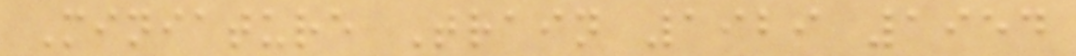Miniature Train 1929 1954
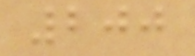200
